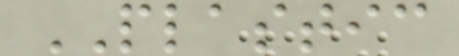PLASTIC
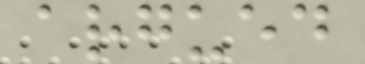argued
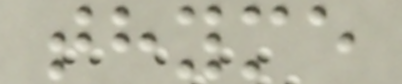thyme
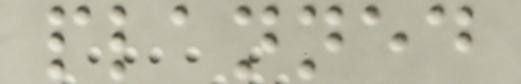planned
